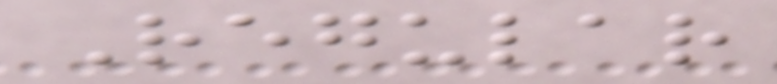Regular
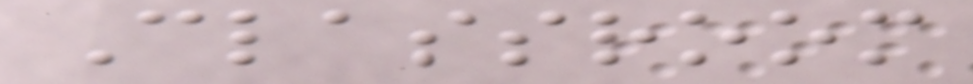Classroom
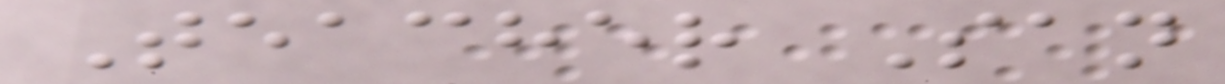Teacher San
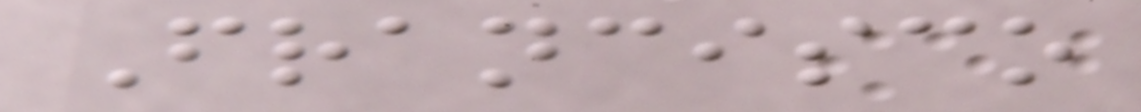Francisco
